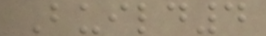Build4
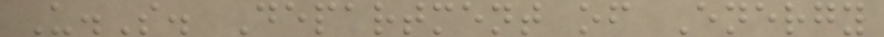U.S. Department of Energy
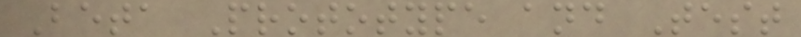Beta Prototype and Test
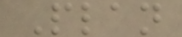Plan
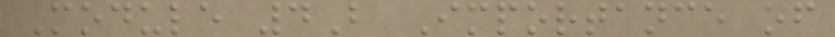Module 4B Importance of
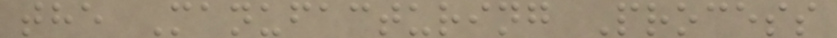the Manufacturing Process
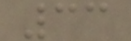33
